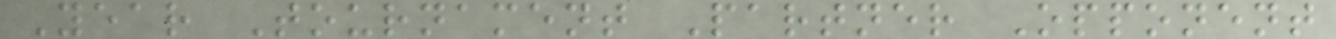Year Tournament Partner Opponent
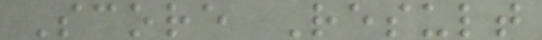Score Result
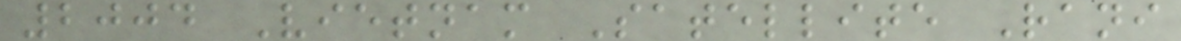2004 Vietnam Satellite Rani
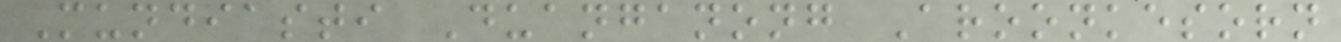Mundiasti Duanganong Aroonkesorn
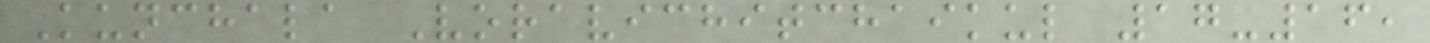Kunchala Voravichitchaikul 17-16,
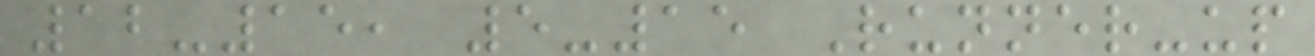12-15, 5-15 Runner-up
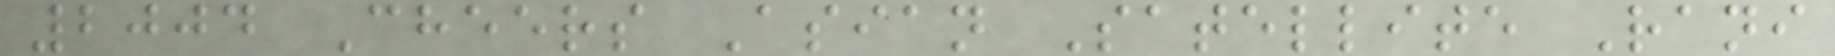2004 Cheers Asian Satellite Rani
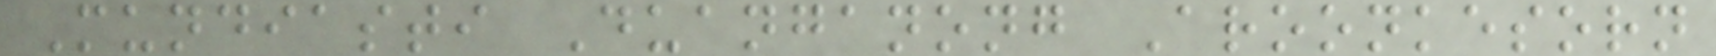Mundiasti Duanganong Aroonkesorn
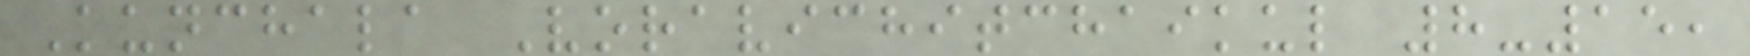Kunchala Voravichitchaikul 8-15,
